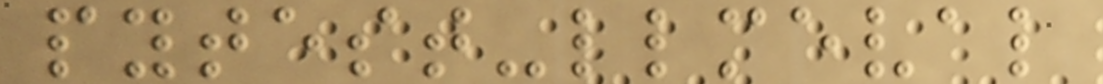pytest-llmeval
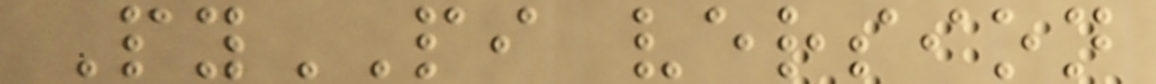PyPI version
